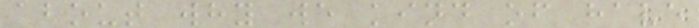about why we kind of have
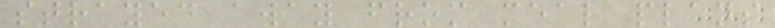strayed away from meal plans
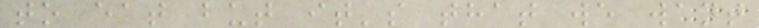to eat but it's that we want
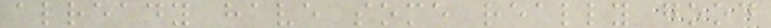already have some really good
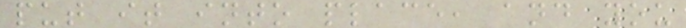put it into place, and you
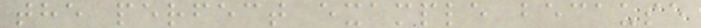the perfect example because
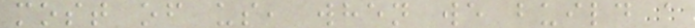most of us, when we build a
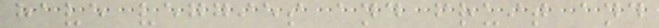have veggies and fruit and
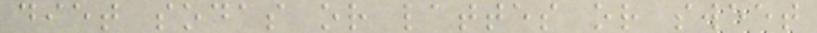diet sodas or lattes or sweet
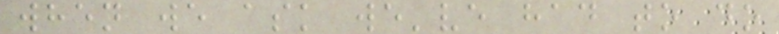when we ask we've had to do
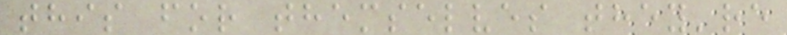this for themselves they're
